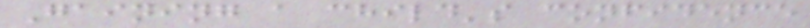Gaining a child's confidence
